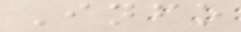Info
